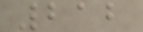212
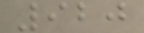920
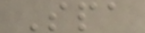Spa
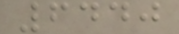6440
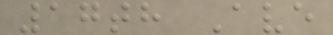17th Ave
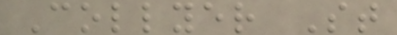Collyer St
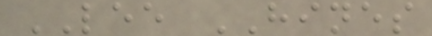LEE HINES
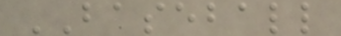BASEBALL
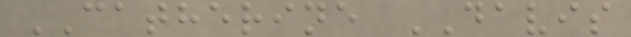CATHERINE DAVIS
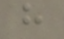h
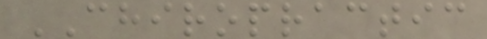CHIROPRACTIC
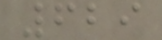629
